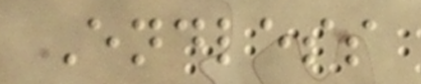Endless
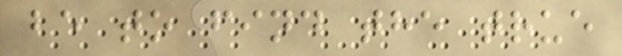be to find the true
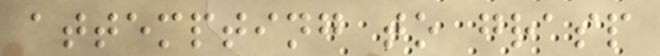attempting to grasp
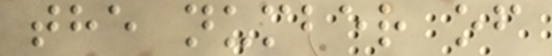the number of
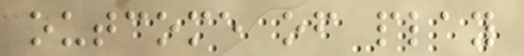outcome of play
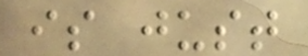is just
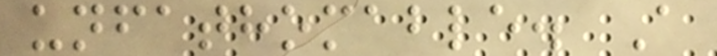unfathomable. A
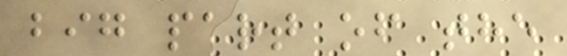big part of the
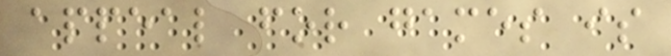appeal for games is
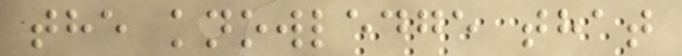the knowledge that
